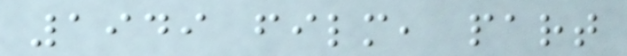1949 film, part
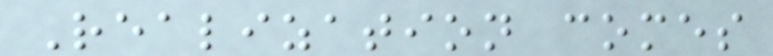Realization comes
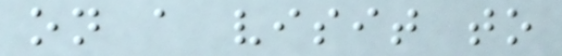on a visit to
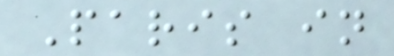Paris in
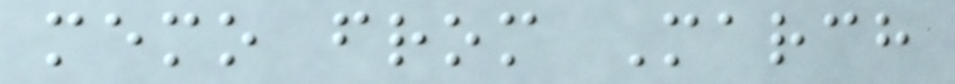memo from March
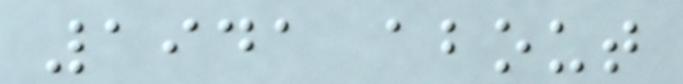1941 about
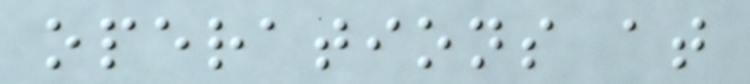operations at
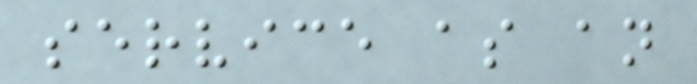service as an
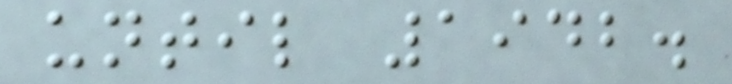until 1942.
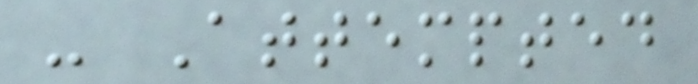- Attempted
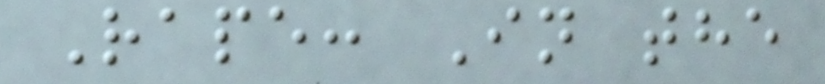Rape: In the
